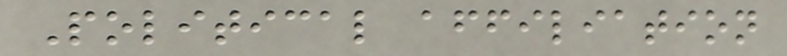Political affiliation
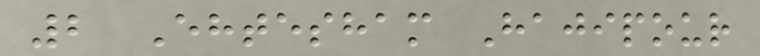2 Ehtesham Hajipour
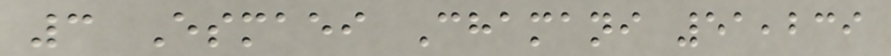3 Esmaei Chamani 51,239
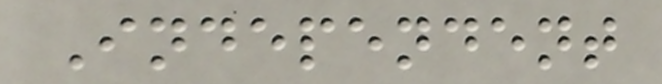Independent
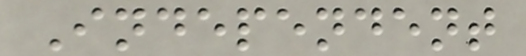Independent
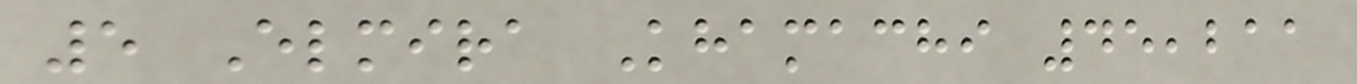5 Elmira Khamachi 45,211
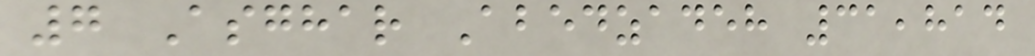7 Asghar Abedzadeh 31,814
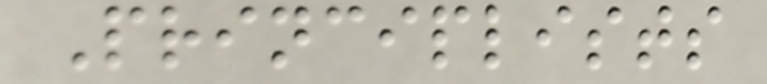Principlists
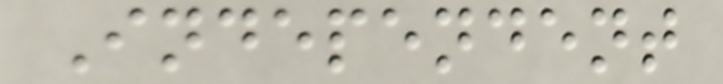Independent
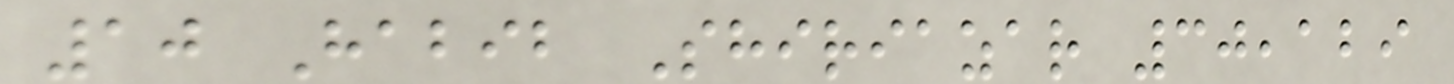10 Habib Shiriazar 30,129
